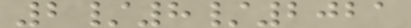2/8/2021
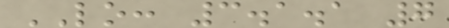LO: 3.1.1 7
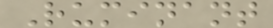Ruminant
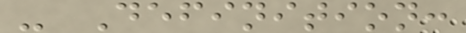- Definition:
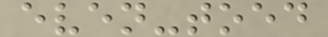even-toed
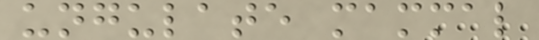ungulate mammal
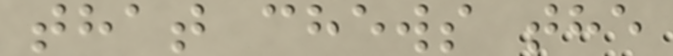that chews the
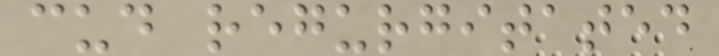cud regurgitated
